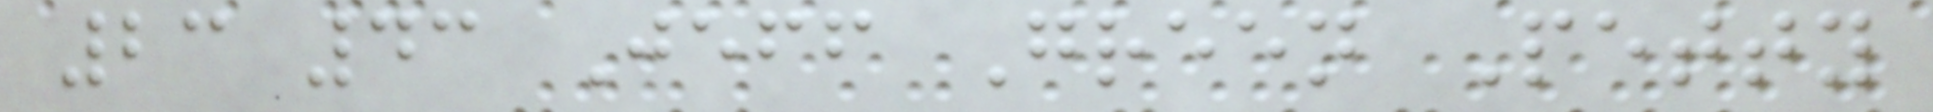23 43 Jeff Green Petty
